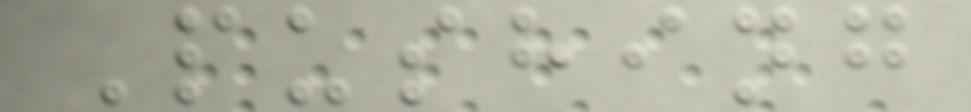Pushing
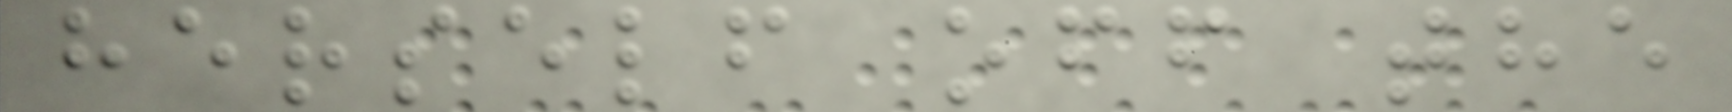herself off the
